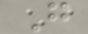G
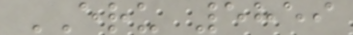ERU 5859
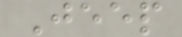Jeep
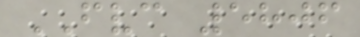FVC 5806
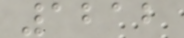1212
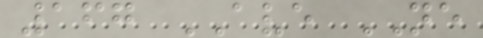167 AVE NE
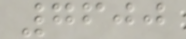7600
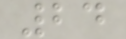24
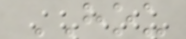HOU
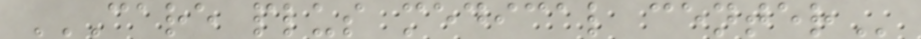CARE PLUS MEDICAL CENTER
